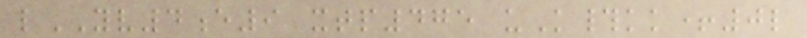lYV4e9 xtp475 uK#kk+0l
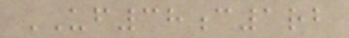UF38c1rb
